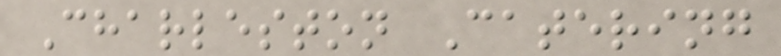Charleston Catering
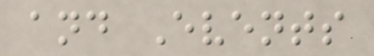and Events
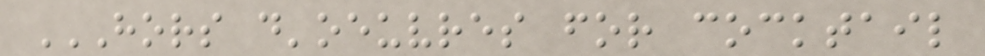HORS D'OEUVRES FOR COCKTAIL
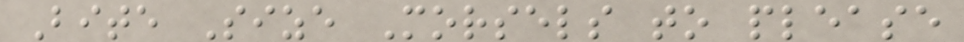Bite Size Morsels to please
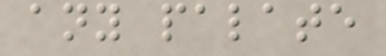any palate
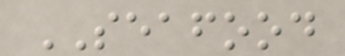SEAFOOD
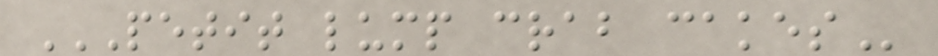PETIT LUMP CRAB CAKES
